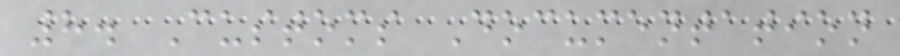8. Customs Documentation
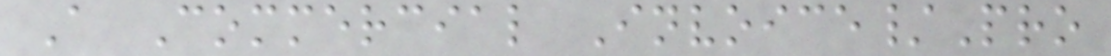A Commercial Invoice/Pro
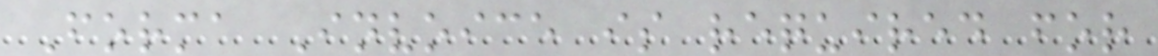Forma Invoice is required for
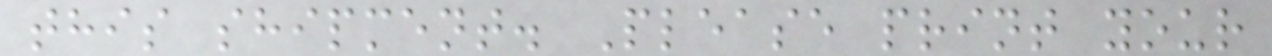this shipment. Please print your
